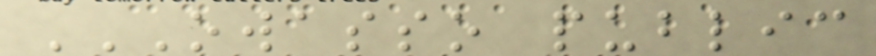OWASSO PUBLIC
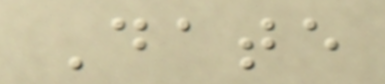Date
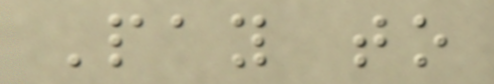Pay to
